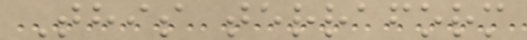This terraform
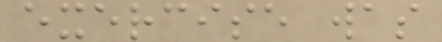exercise was
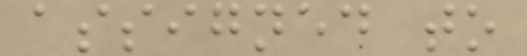assigned to
